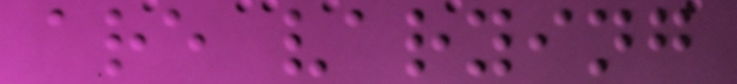are varying
